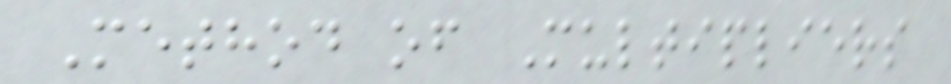Method of Multipliers
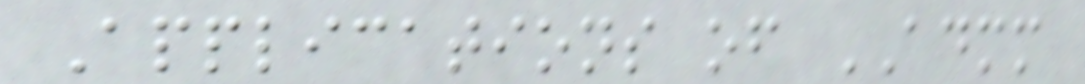Applications of ADMM
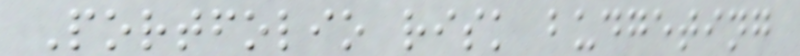Portfolio risk budgeting
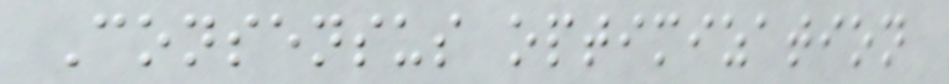Consensus optimization
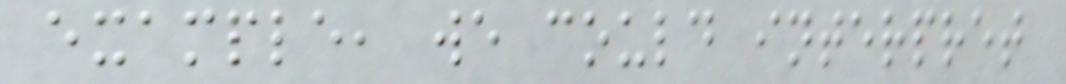example, we could interpret
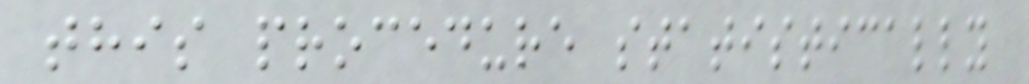this procedure statistically
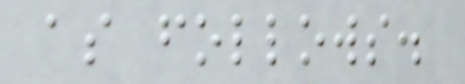as follows.
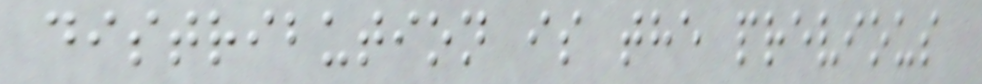distribution is the previous
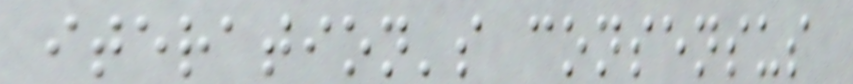iteration's consensus
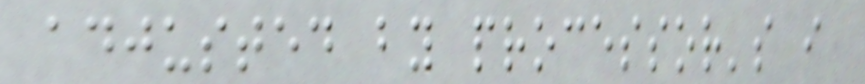adjusted by processor's i
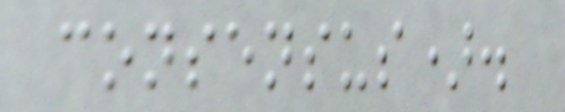consensus).
